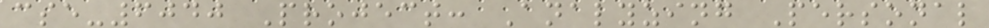cse-6040 Project: Analyzing Personal
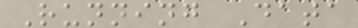Running Data
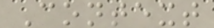Context
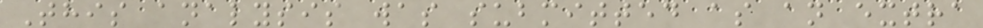This analysis was submitted as an extra
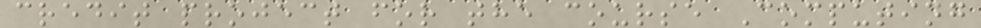credit project for the course Computing
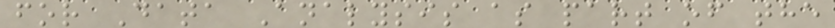for Data Analysis as part of the
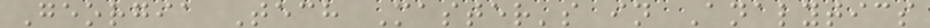Georgia Tech Master's in Analytics
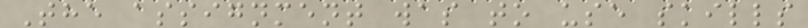The assignment was to use skills
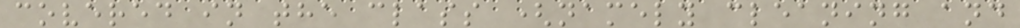covered in the class (namely cleaning and
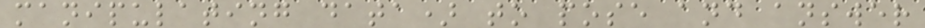manipulating data) to pose and answer
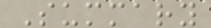Summary
